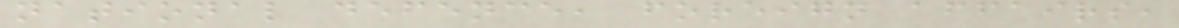national defence, foreign affairs,
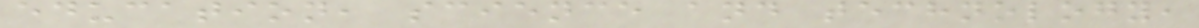education, science and technology,
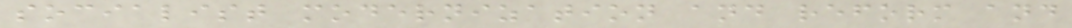socialist modernization and reform and
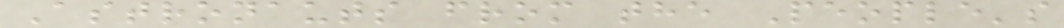Astronauts from the People's
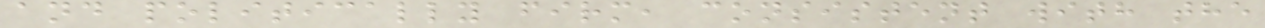and politically firm, consistent with the
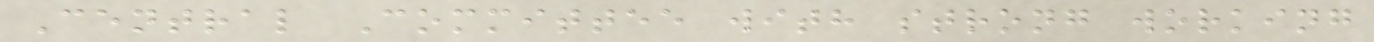Central Committee with strong working
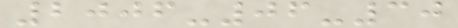2006-06-30
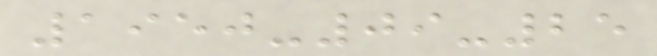1950-09-25
